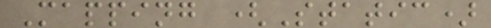Mapping (Static)
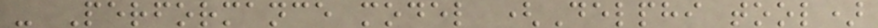- Performance model (Delphi tool)
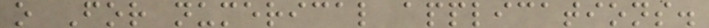o For numerical applications.
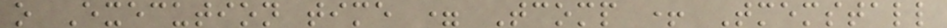o Execution time = Tcomp + Tmemstall
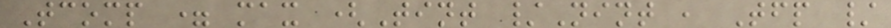Tcomp = max (Tint /Nint , Tfp /
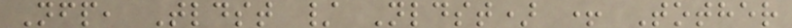Nfp, Tldst / Nldst) + Tother
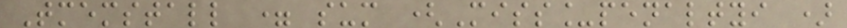Tmemstall = sum (Miss_penaltyi )
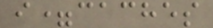i=caches
